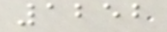1252
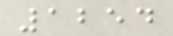1254
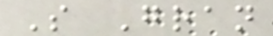S Gran
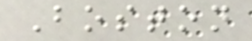Boston
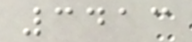3413
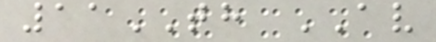11TH AV
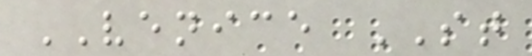VENICE ST
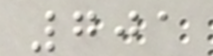701
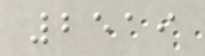2519
